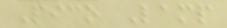Pico Lamp
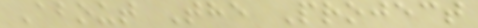About The Project
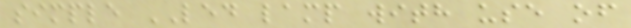simple LED lamp with use of
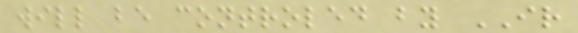will be controled by IR
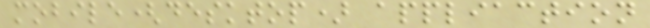mobile(desktop) appliaction
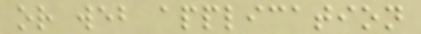or web application
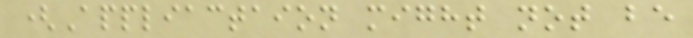(Appliactaion might not be
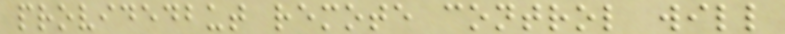providedbut remote control will
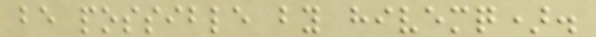be possible by hivemq).
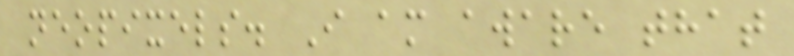neopixels. I am aware that
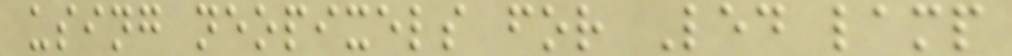using neopixels for Led lamp
